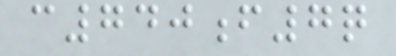c740f7q
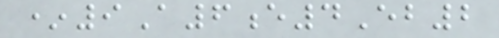*9A6e4Eb2
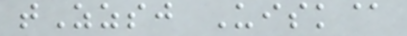tZzsj Uisk@
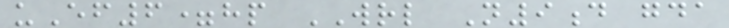uEf6=hp WRL N9d gda
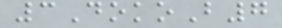3DokoB7
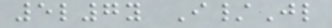5l7y I/Jl
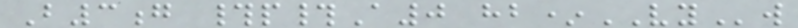B3g #p#A0 hb*VYw
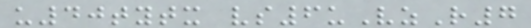u40tytx vs6uVzR7
